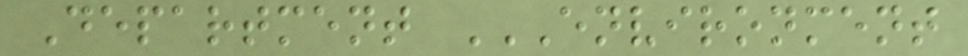Department ENVIRONMENT
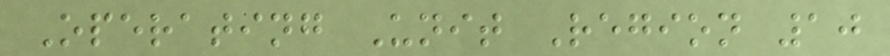Operating Unit Region 10
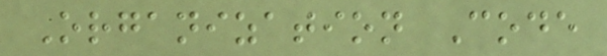Organization Code
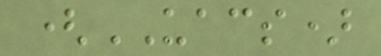(UACS)
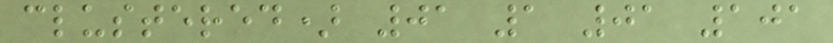clustered) 01 1 01 101
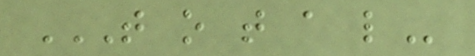T O T A L
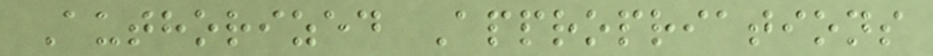Authorized Appropriations
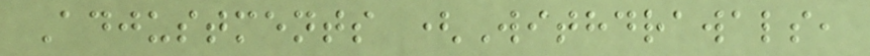Adjustments (Withdrawals,
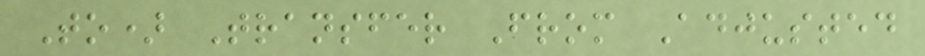To) Transfer From Adjusted
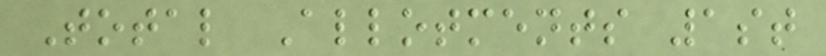Total Allotments 1st
